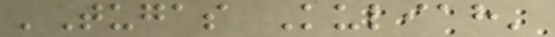'Tugas Kuliah'
